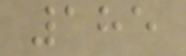185
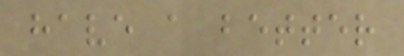have a better
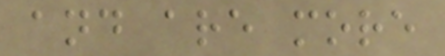and are more
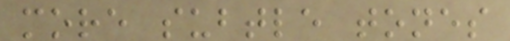more subtle tones
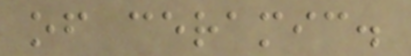of ceramic.
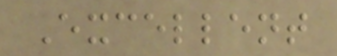Excellent
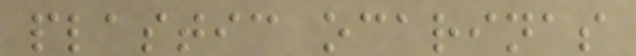plastic ocarinas
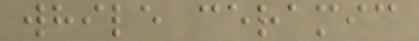while ceramic
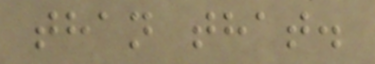than that.
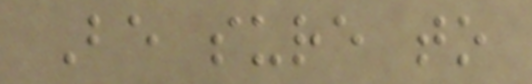Be sure to
